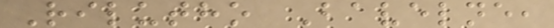Rilutho Bavelne,
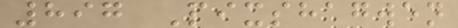897 Pixshagwen
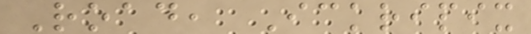Road, Ickripix
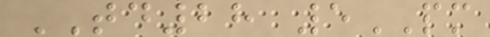TD28 5PM
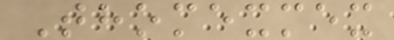Thomexmex
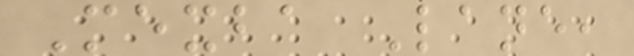Mexba Lane,
